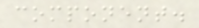component.
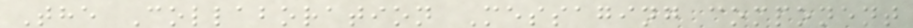The Collaboration Messaging component
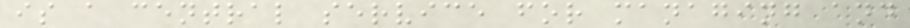is a central service for managing and
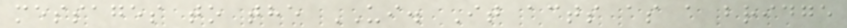messages to the UI. It acts as a bridge
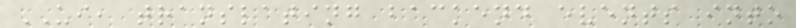UI, translating backend events into
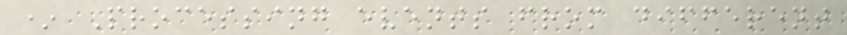* Processing events from different
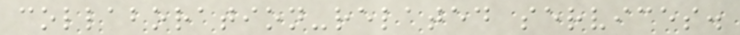collaboration-related services.
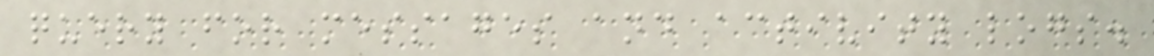query for messages and activity logs.
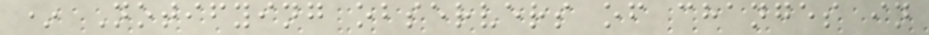* Notifying observers of changes in
